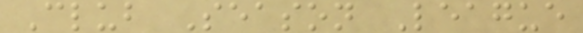Club Season League
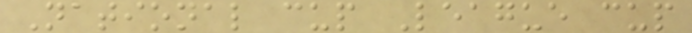National cup League cup
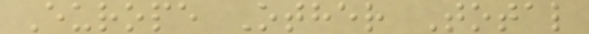Europe Other Total
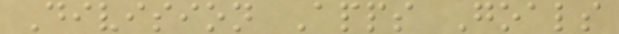Division Apps Goals
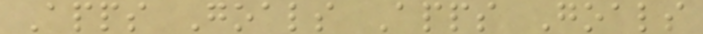Apps Goals Apps Goals
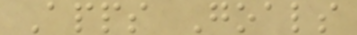Apps Goals
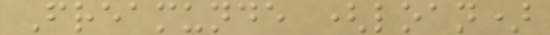Freamunde (loan)
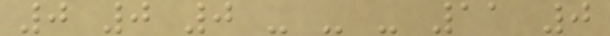0 0 0 - - - 11 0
